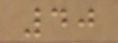40
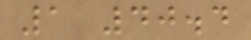1 40.4
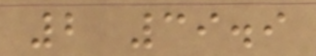2 39.9
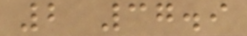2 37.9
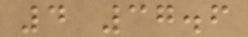4 37.6
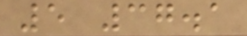5 37.1
